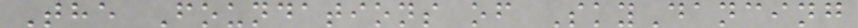The Foundations of SkyDancing
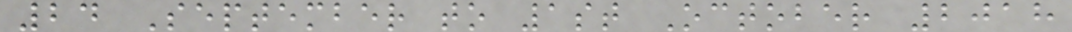24 September to 1st October 2018
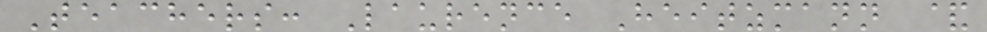Teachers: Laurence Heitzmann &
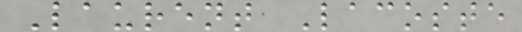Laurent Lacoste
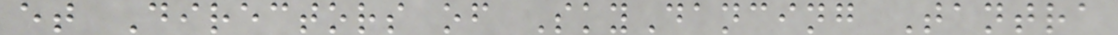et Directors of SkyDancing Tantra
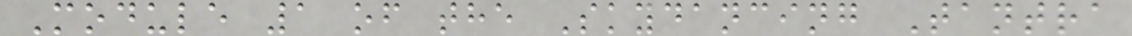Module 1 of the Skydancing Tantra
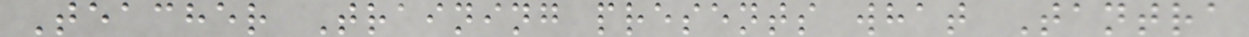Teacher Training presents what Tantra
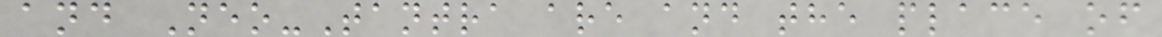and Neo-Tantra are and the place of
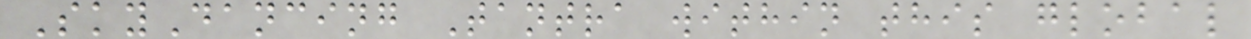SkyDancing Tantra within this global
